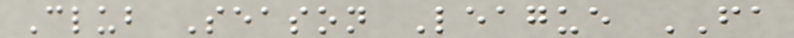Club Season League FA
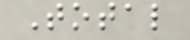Total
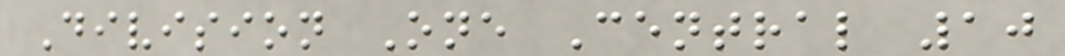Division One Central 10
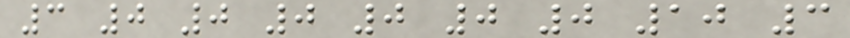3 0 0 0 0 0 0 10 3
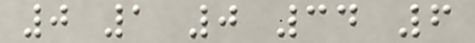0 1 0 34 6
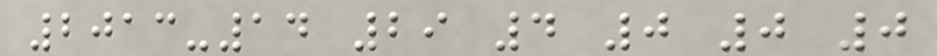2013-14 29 4 0 0 0
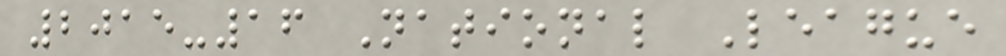2015-16 National League
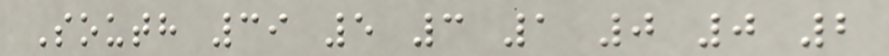South 39 5 3 1 0 0 2
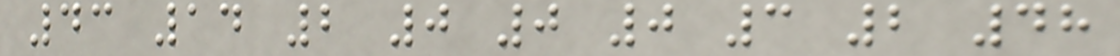43 14 2 0 0 0 3 2 48
